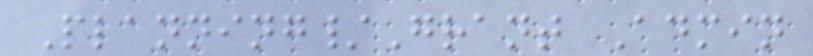Planning/Grant Admin
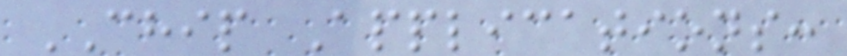CHIP Applications:
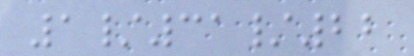1/31/22
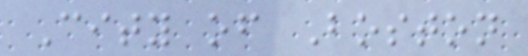City of Boston
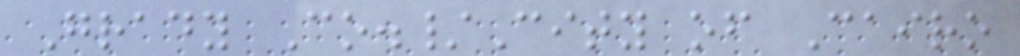Grady Co./City of Cairo
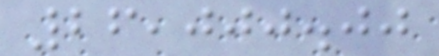26,000.00
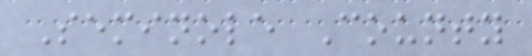Seminole County
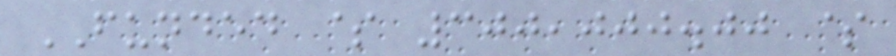FUNDED $ 300,000.00 $
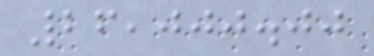26,000.00
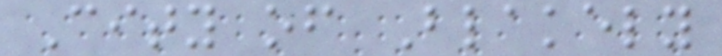City of Blakely
